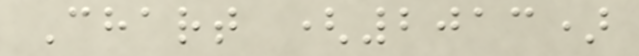Chart (2013)
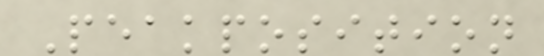Peakposition
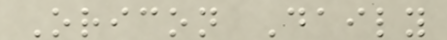Oricon Daily
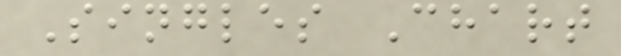Singles Chart
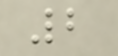2
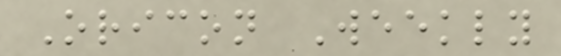Oricon Weekly
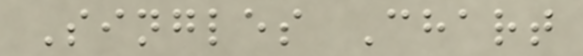Singles Chart
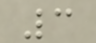3
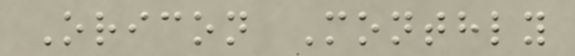Oricon Monthly
